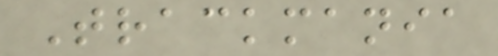Trackmania
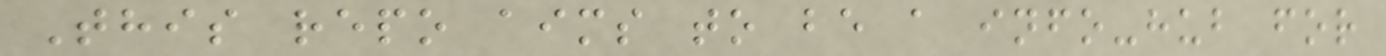This repo aims to be a info-hub for
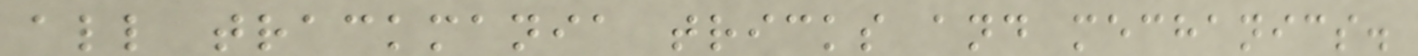all trackmania tricks and mechanics.
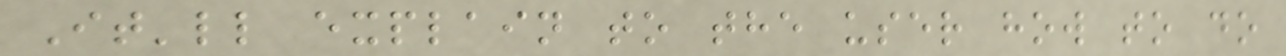It'll explain to the user how to do
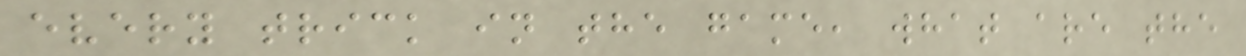every trick in the game, what are the
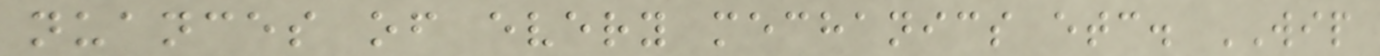nuances of every mechanics etc. WIP
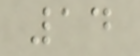14
